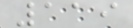119
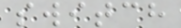switch
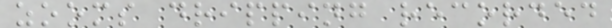zooms dripping recorded
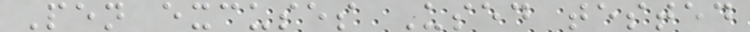Pen excuses Used tested
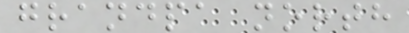grandpa north
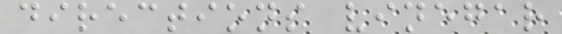directions vinegar
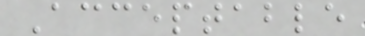Acceptable
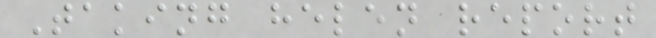Taking helen report
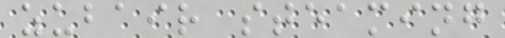zubair steaming
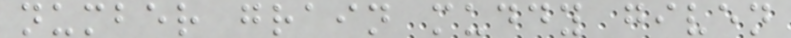number grain muddy given
